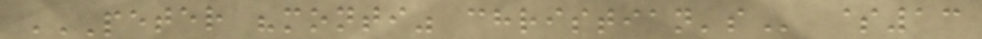PETER "MONTI" CHRISTIAN'S $13
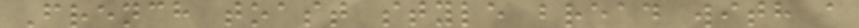French toast style bread with a
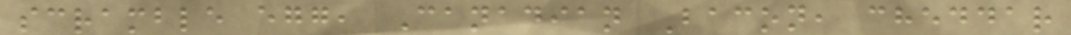scramble egg, Canadian Bacon, cheddar
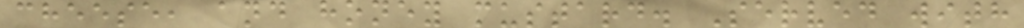cheese, and honey mustard. Served with
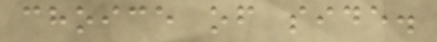choice of side.
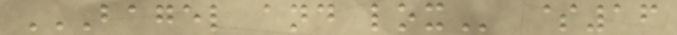BAGEL AND LOX $16
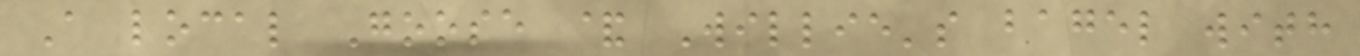A local Goose & Willie's bagel with
